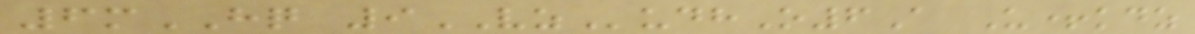6mHQ 9VZudhO6A U+kdz
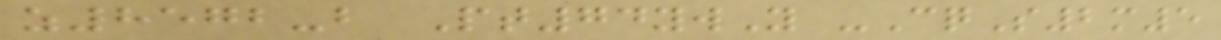z8572-b Pt74ywY -CqS2m5
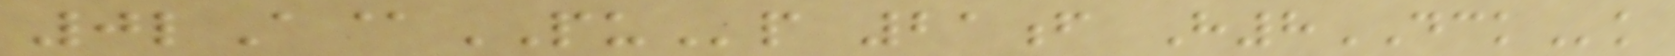0lA@PUp 21f H8DCKk
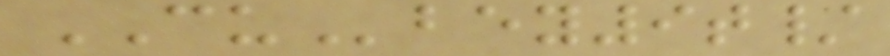CUbey9t/
